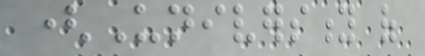(University of
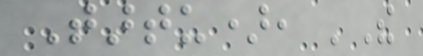Tartu), 'The
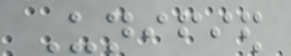Unified
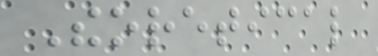Theoretical
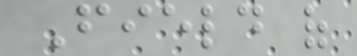Field of
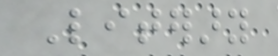Literary
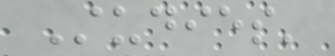Studies'
